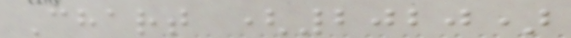Chart (2020)
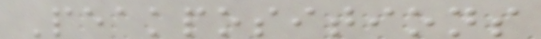Peakpositions
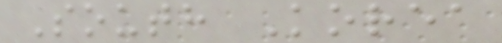South Korea
